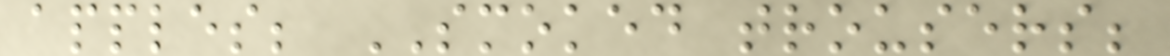apples; SMOKED trousers;
